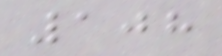108
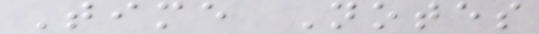Time Notes
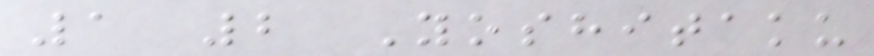1 2 Yoshitaku
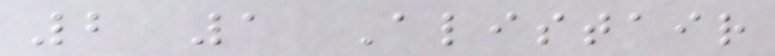2 1 Alistair
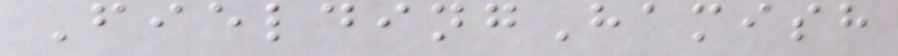FieldingHamish
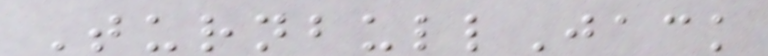TurnbullJack
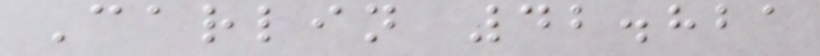Carlin 42.821
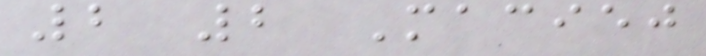2 2 Maciej
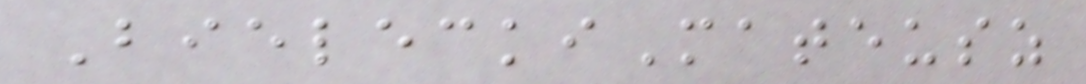BieleckiMateusz
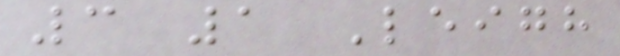3 1 Leigh
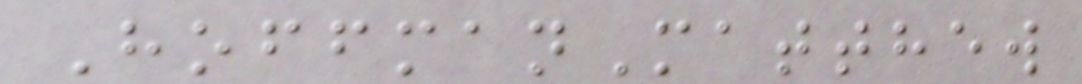HoffmanMatthew
